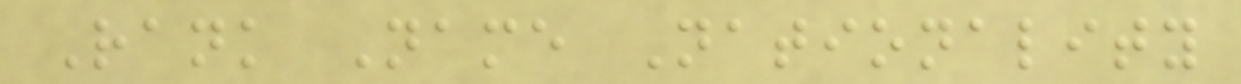Rank Name Nationality
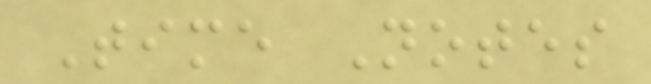Time Notes
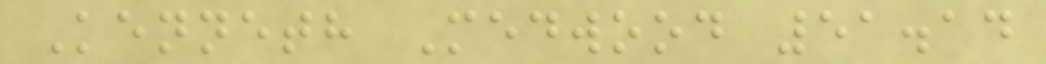Kenneth Medwood 51.14
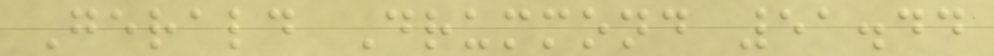Gerald Drummond 51.44
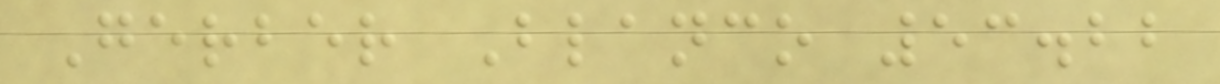Gerber Blanco 53.22
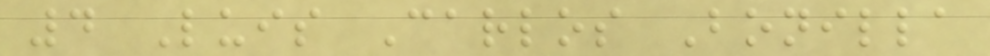4 Luis Carlos Bonilla
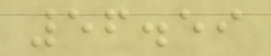56.59
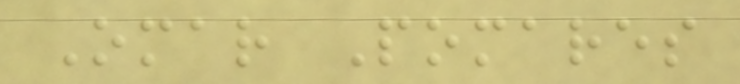Omar Pomares
